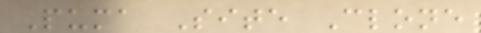Puma Site Clone
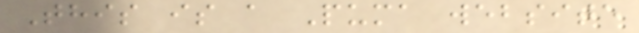This is a Puma website
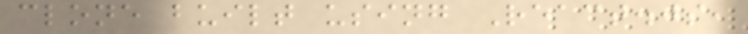clone built using React.js,
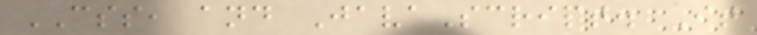CSS, and JavaScript. It
